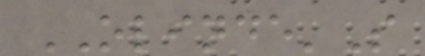OLINDE'S
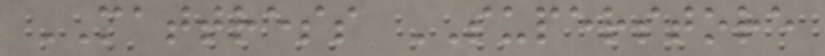MATTRESS SUPERSTORE
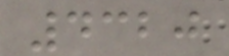4320
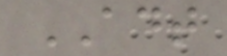ADT
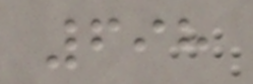698
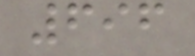696
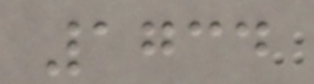1734
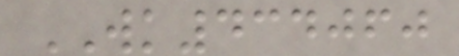WK434060
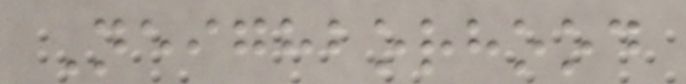Neighborhood
